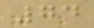74
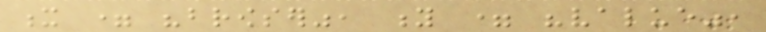x = "browser", y = "value",
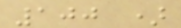100 )
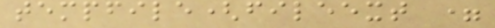tempfile(fileext =
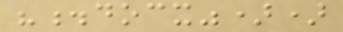".docx"))
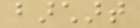barchart
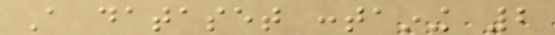A dataset containing 2
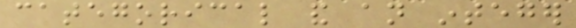categorical and an integer
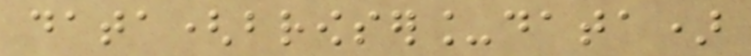data(browser_data)
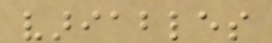variables
